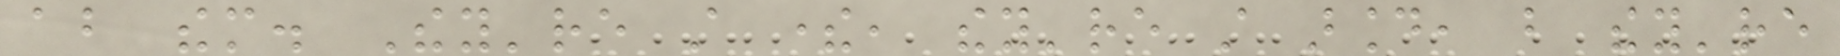about them. They're still there, they're still around, but they're
